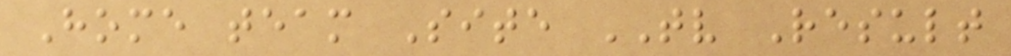Home team Site TV Result
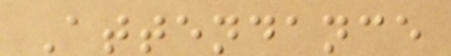Attendance
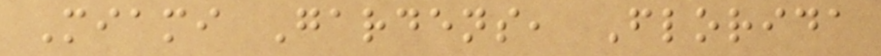Miami Gardens, Florida
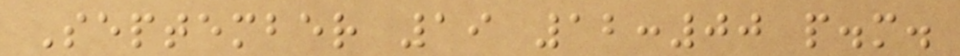September 19 12:00 p.m.
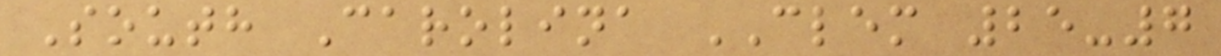South Carolina CLEM 25-7
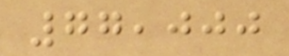77,000
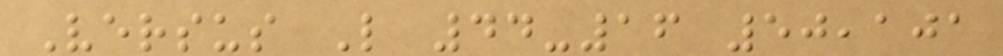Versus L 44-16 50,101
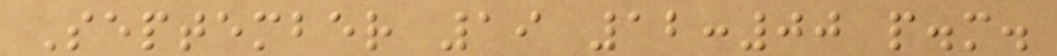September 19 12:00 p.m.
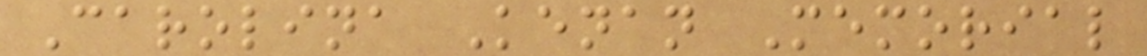Carolina Kenan Memorial
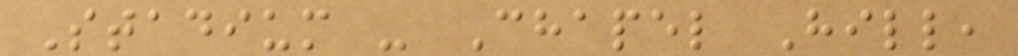Stadium - Chapel Hill,
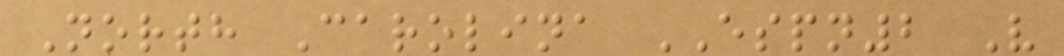North Carolina ESPN2 V
